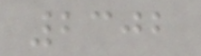2302
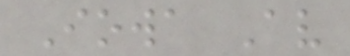Iowa Av
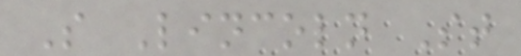S Lincoln St
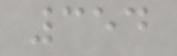354
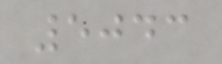5043
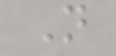N
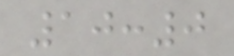10:0
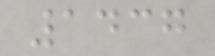1437
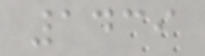1439
